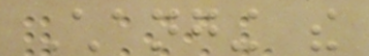Changing the
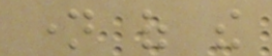name of the
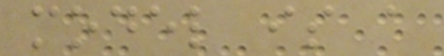model is a
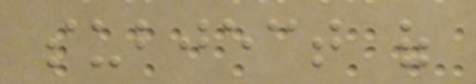subject of
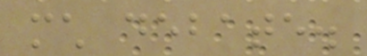much debate.
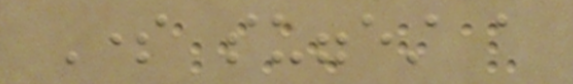Some suggest a
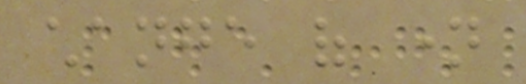change of name
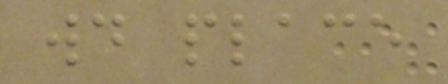would place
